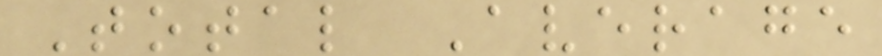Total Average
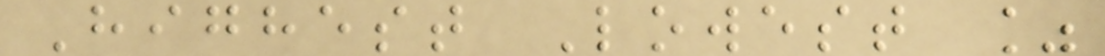Highest Lowest %
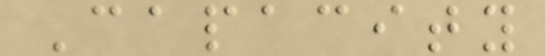Capacity
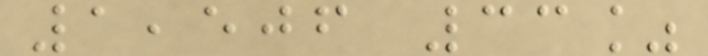1,506 33%
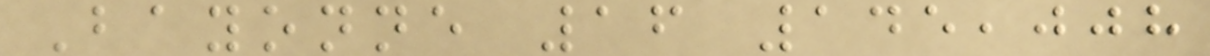Bayonne 16 145,008
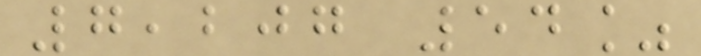7,207 54%
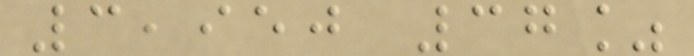3,950 37%
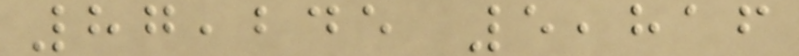87,245 5,816
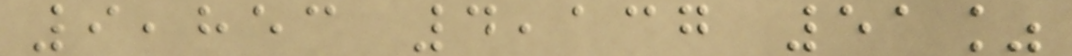9,853 4,137 51%
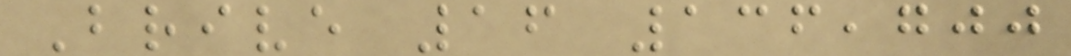Brive 16 136,700
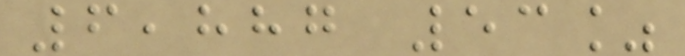6,887 53%
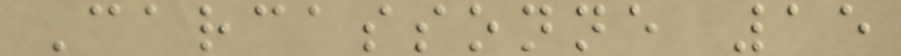Carcassonne 15
